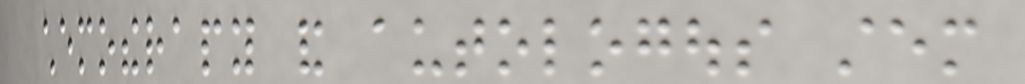chemotherapy and autologous stem
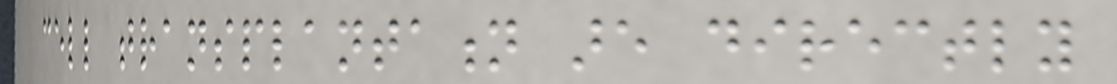cell transplantation are directly
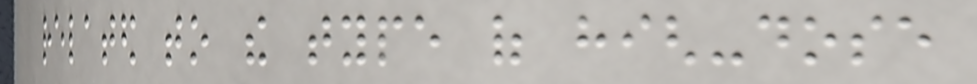related to the type of high-dose
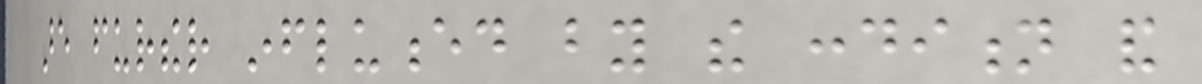are further influenced by the condition and
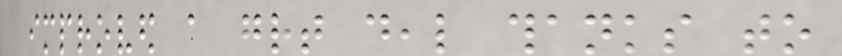improved a great deal thanks to
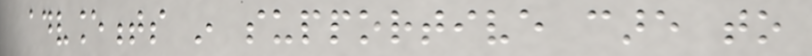advancements in supportive care to
